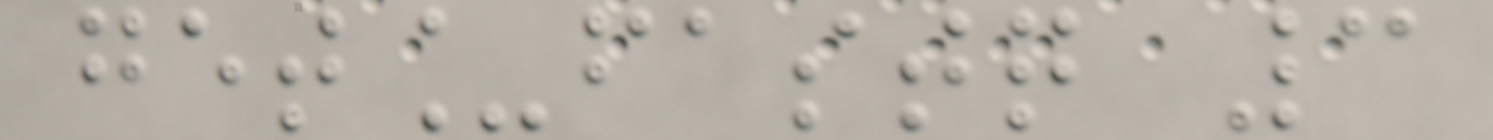get_fastq 3
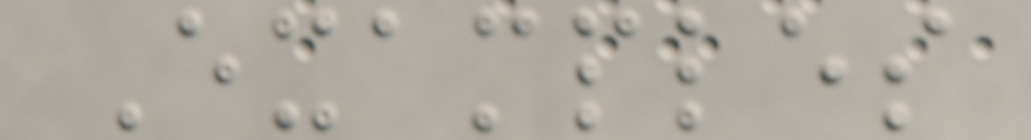Examples
